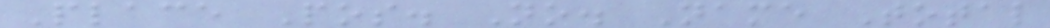Place Pos. No. Name Total
